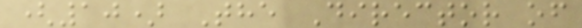(10) The Director of
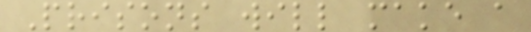Prisons will make a
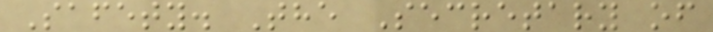Safety. The Secretary of
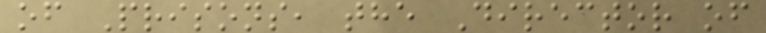of Prisons, the Director of
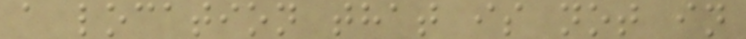a location that is not in
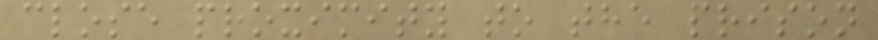close proximity to the prison
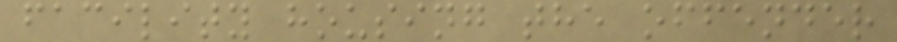facility housing the offender
